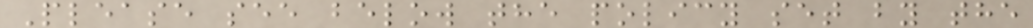Please see below the policy set by the
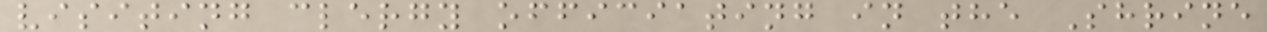visiting clergy officiating in the Shrine
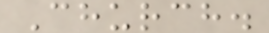Church.
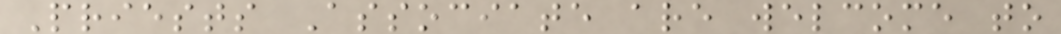Priests Associate are welcome to
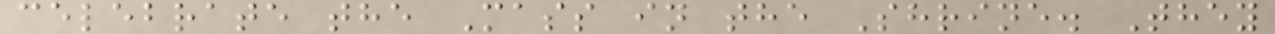celebrate the Mass in the Shrine. They
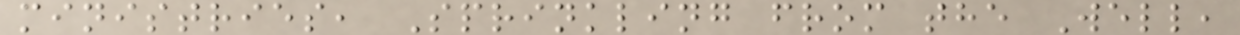ministries, Sprinkling from the Well,
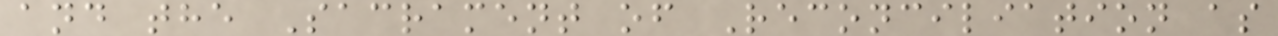and the Sacrament of Reconciliation as
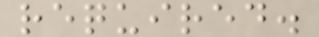required.
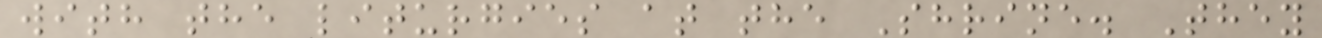with the liturgies at the Shrine. They
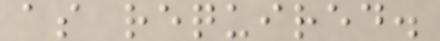as required.
